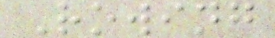Rowing
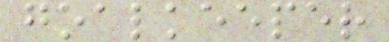goalkeeper
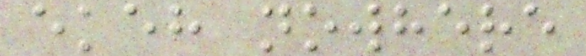ekeh nowhere
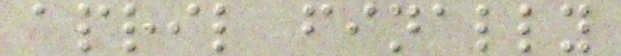april finally
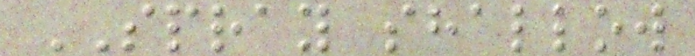SPRAY shallow
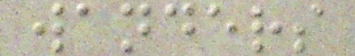wanders
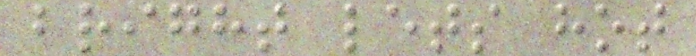bright lets hot
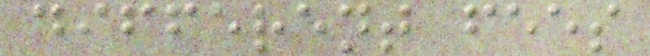different fees
